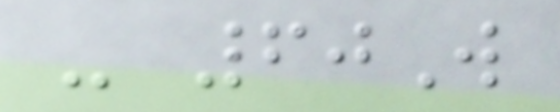- 60W
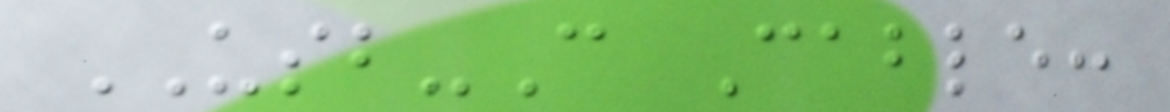USB-C Cable:
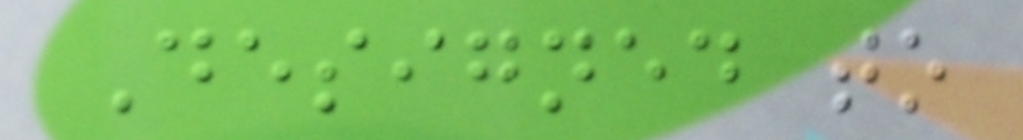Designed to
